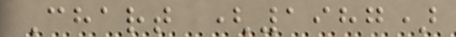Chart (1987)
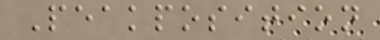Peakposition
